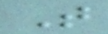T
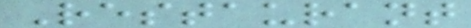Restaurant
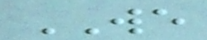WE
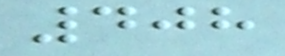408
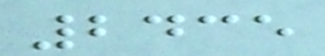2435
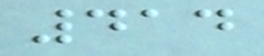414
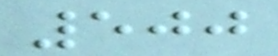500
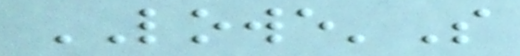LOWE'S
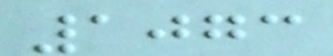1073
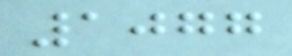1077
